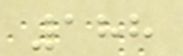188
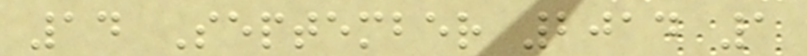14 September 2014 1
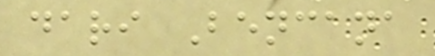dari Bencana
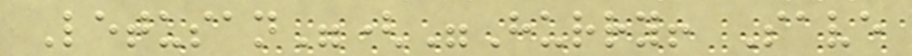Letusan"("Hurry! Save
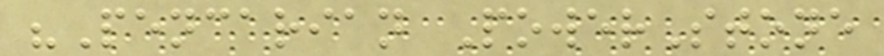"Pencarian PowerStone
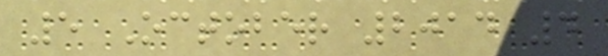5 October 2014 4
